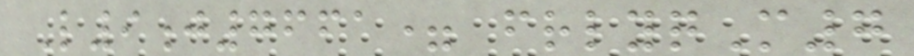L9j7661= frlyqM7
